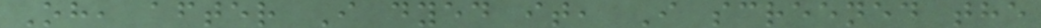Oh, after I dyed it, I screened the
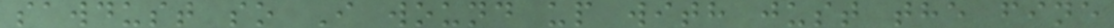sawdust so I wound up with just the fine
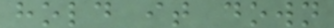hold it down
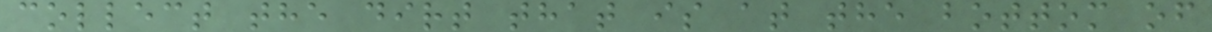collect the dirt that is at the bottom of
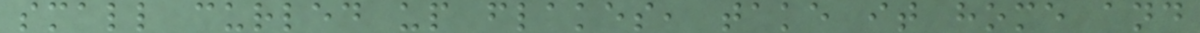small curled up flakes, take it home and
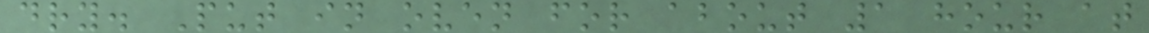dry. Put in oven for about 1 hour at
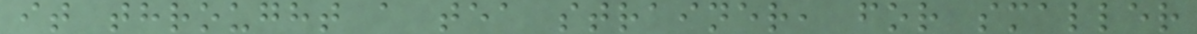it throught a tea strainer, for smaller
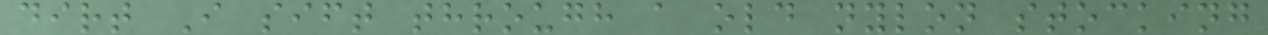dirt I sift through a old nylon stocking
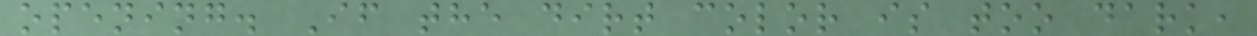opening. If the dirt color is too dark,
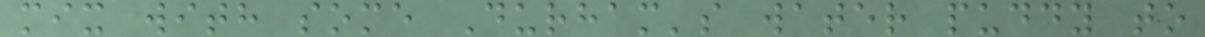mix with some Durham's water puddy to
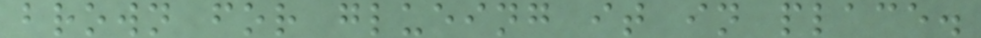brown for glueing it in place.
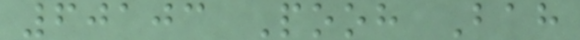60103 Pooh Bah
